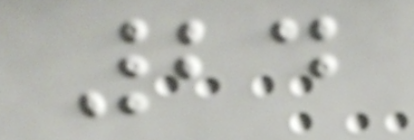24
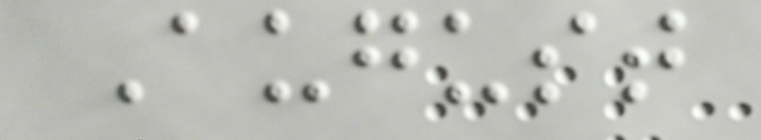August
